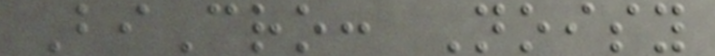BiCro: Noisy
